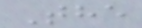The
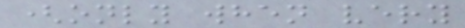(only when very
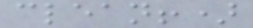clean!)
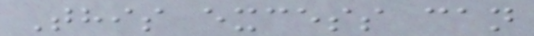This excess can
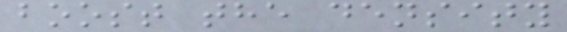boost the density
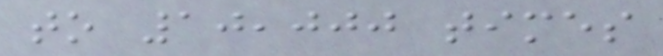to 10,000 times
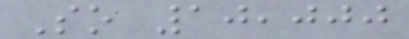So 10,000
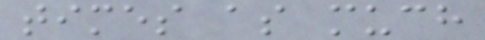times as much
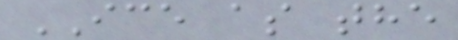ICE as the
